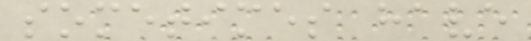sometimes have
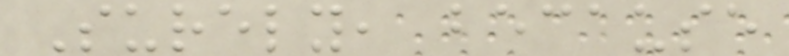Surely, because
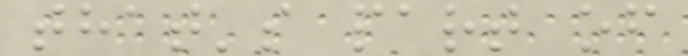that's part of
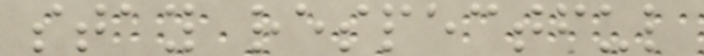stay respectful
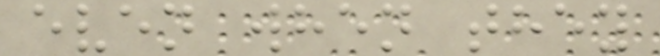even when they
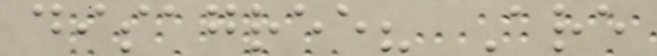disagree? Are
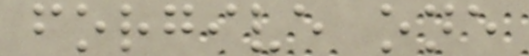forgive one
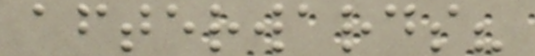afterwards?
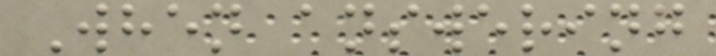When answering
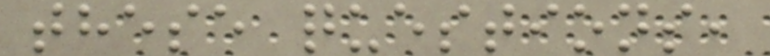these questions,
